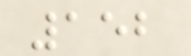152
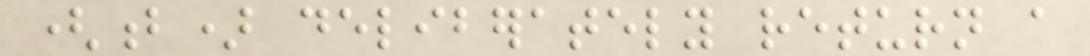(b) deliberately return a
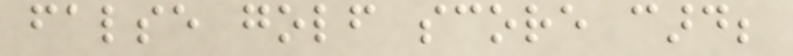false golf score card;
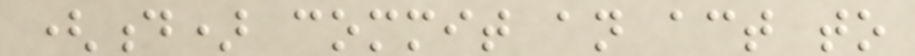(d) commit an act to
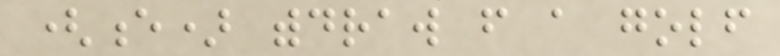(e) withdraw from a golf
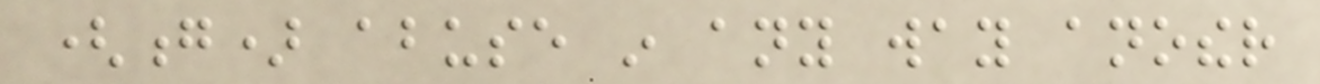(g) abuse in any way another
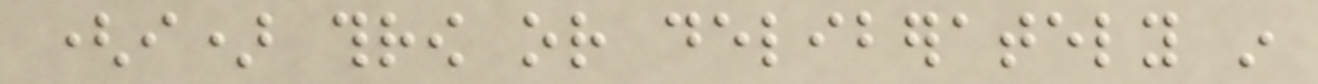(i) throw or deliberately in
